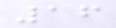16
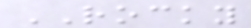ROCKY
